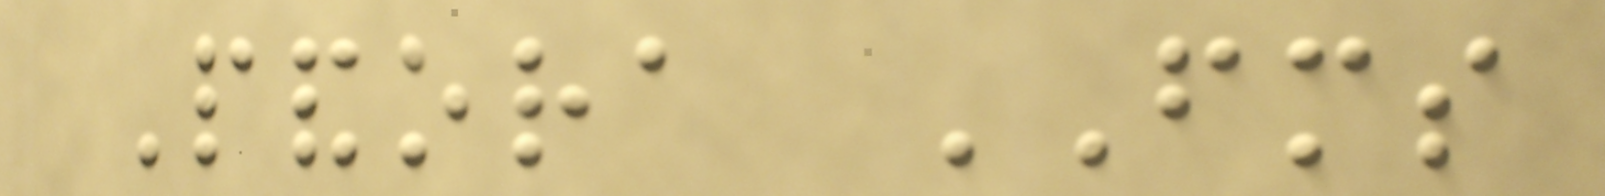Pandora FMS
